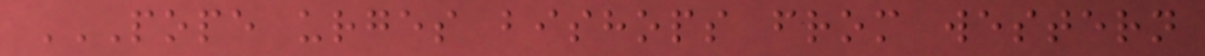POPE URGES BISHOPS FROM WESTERN
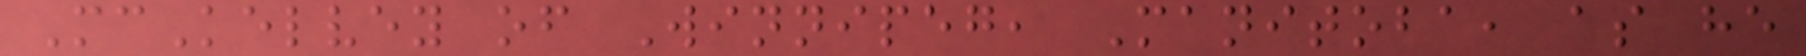McKelvey of Winnipeg, Manitoba, as he
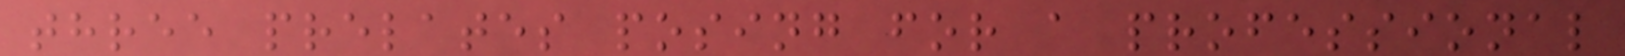three prelates posing for a professional
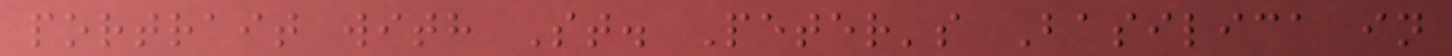portrait with St. Peter's Basilica in
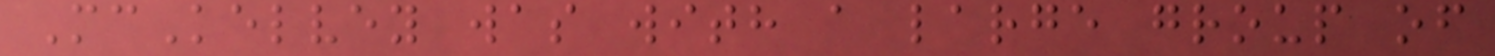McKelvey was with a large group of
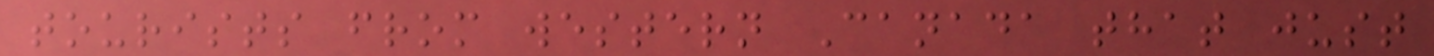tourists from western Canada that just
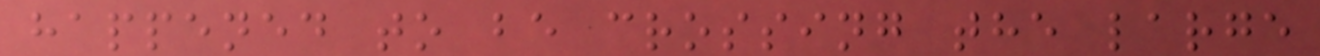happened to be crossing the large
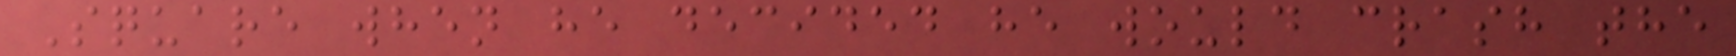Square when he decided he would crash the
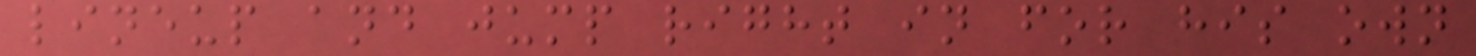lineup and jump right in for his own
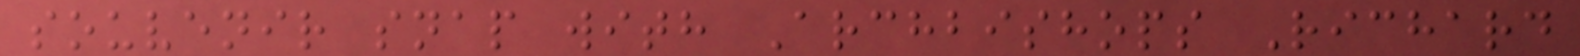souvenir snap with Archbishops Richard
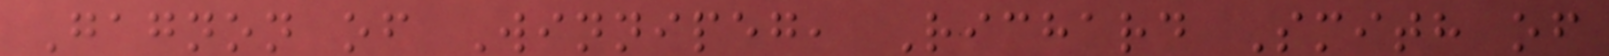Gagnon of Winnipeg, Richard Smith of
